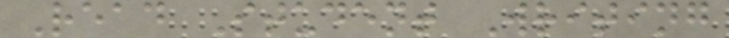Read Student Writing
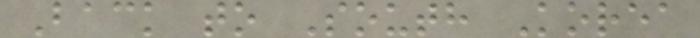Back to South Korea
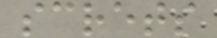screts
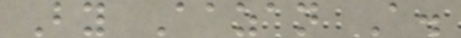By Aazan A.
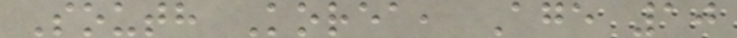South Korea, Age 10
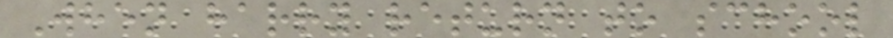When harry return to school
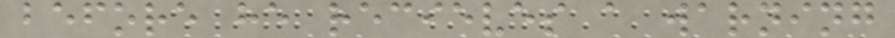before he recieves a warning
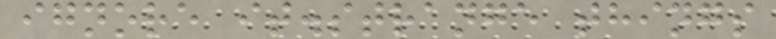ignore it.strange things
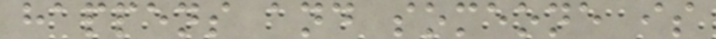happens and someone is
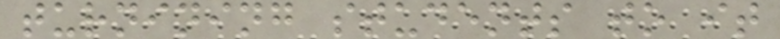turnining students to it
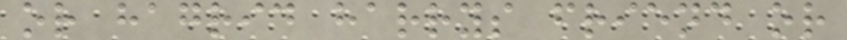or hagrid harrys friend or
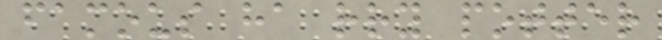famous ha rry potter
